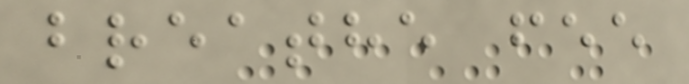breathe fee
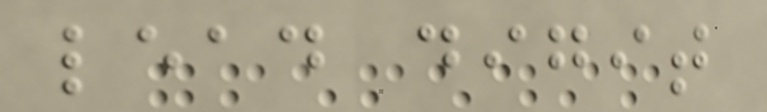lead digit
